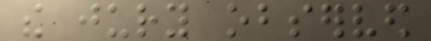the jury observed
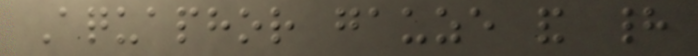Aquaphor gauze and had
